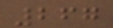267
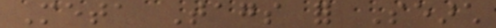Meta Tags for Search
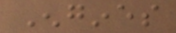Engines
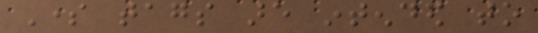Some tags are intended to
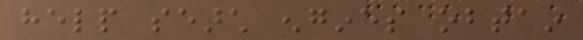help search engines obtain
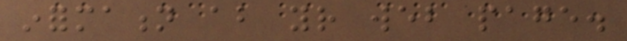information about your web page.
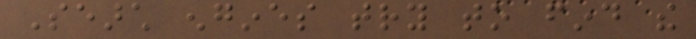Search engines try to find the
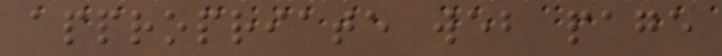appropriate web page
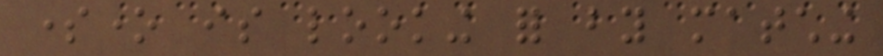someone is looking for by matching
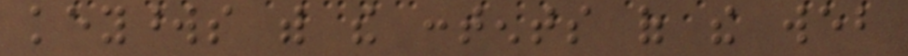keywords with the contents of the web
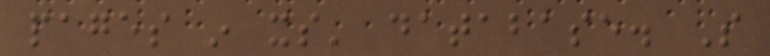pages in its' database. So
